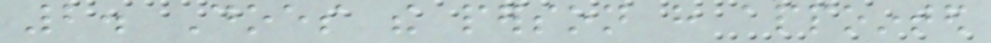2. Does the person have appointed
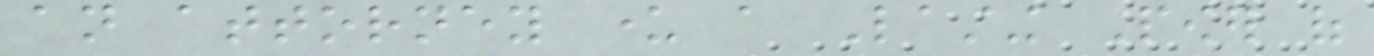an attorney under a Lasting Power of
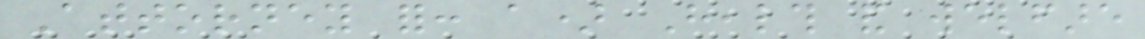Attorney for: a) Health and welfare
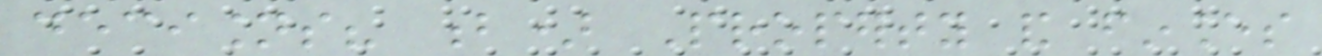decisions? b) Property and finances
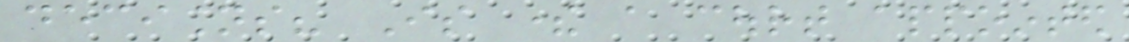decisions? Is there a court appointed
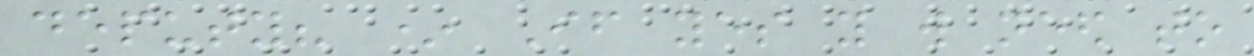deputy? * If yes you will need to
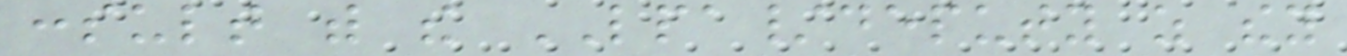consult with the LPA/deputy as they
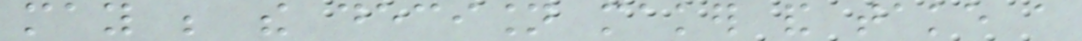may be the decision maker and take a
